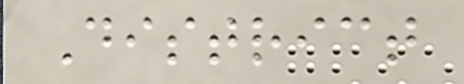District
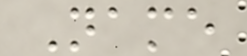Name
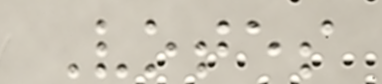Votes
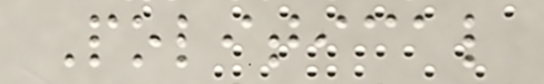Political
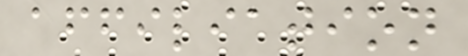affiliation
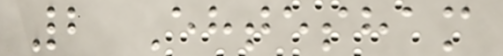2 Ehtesham
